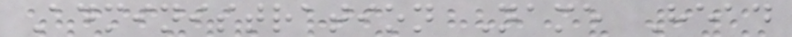Administration Name Head
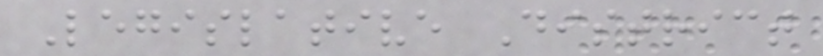Legislative District
